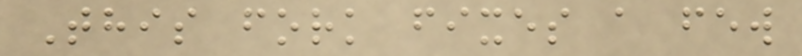This fork fixes a few
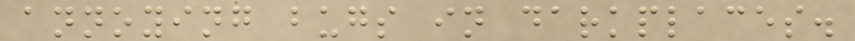annoying bugs in darkplaces.
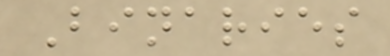Binaries
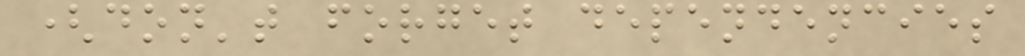(don't forget dependencies
